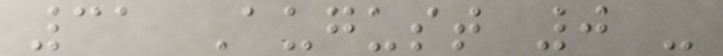31 August 0 -
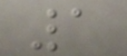1
